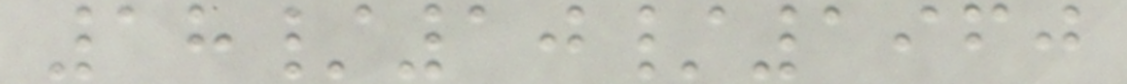18/10/1960
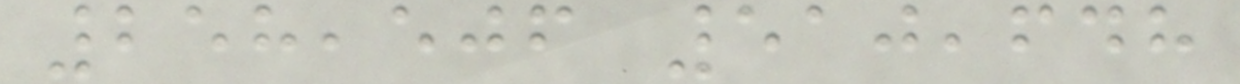258,506 510,648
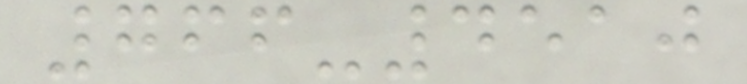766-4510
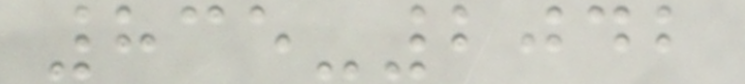835-2042
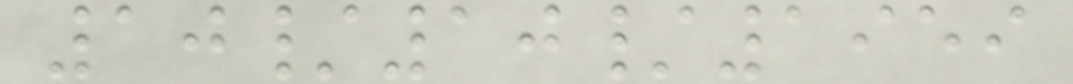10/10/1959
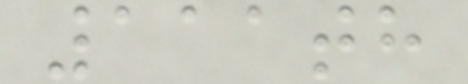111th
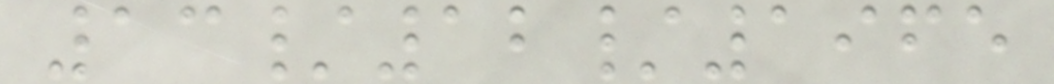13/12/1965
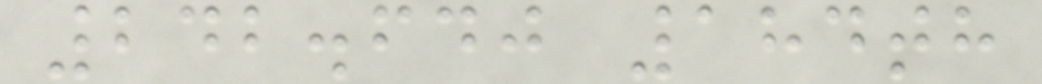242.640 184th
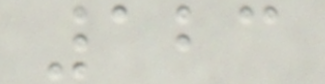123
